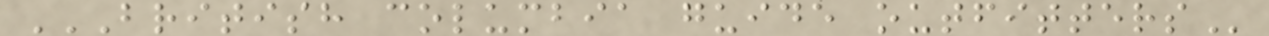BRITISH COLUMBIA GUIDE OUTFITTERS
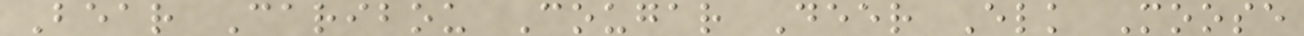Bear Caribou Cougar Deer Elk Moose
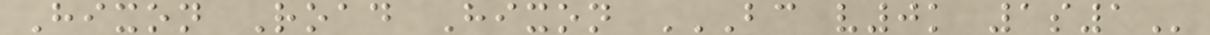Hixon Road Hixon BC V0K 1S1
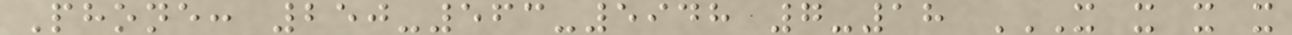Phone: 250-563-5948 7-18 X X X X
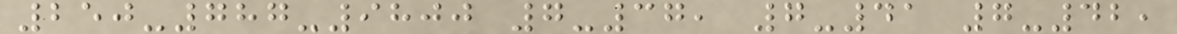250-787-9800 7-37, 7-41 7-42,
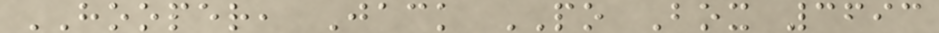HOOPER, Jack PO Box 3693
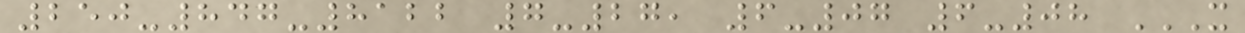250-847-8122 7-27, 6-07 6-08 X
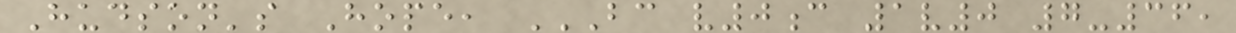Hudson's Hope, BC V0C 1V0 7-36,
